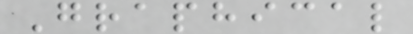Graphical
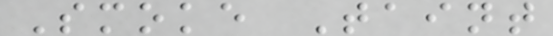Smoke Taint
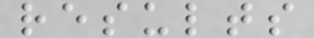results
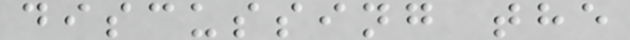discussing the
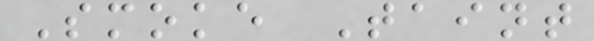Smoke Taint
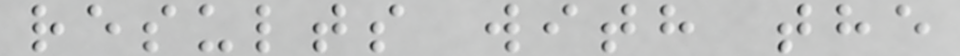results with the
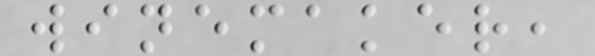winemaker,
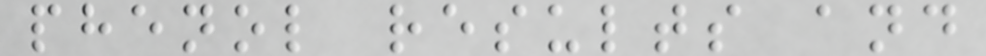phenol results and
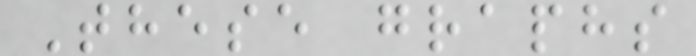These graphs
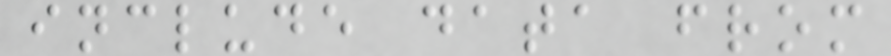include data from
